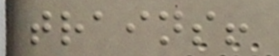trains!
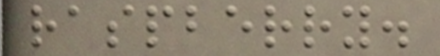raspberry.
